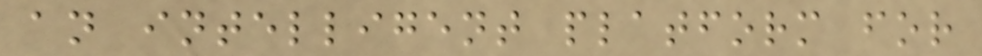an intelligent platform for
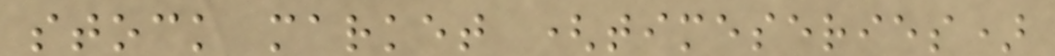stock market (timeseries)
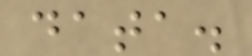data.
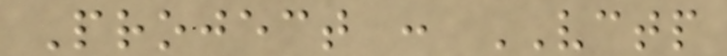Project : VCTP
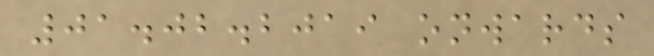01.02.2019 onwards
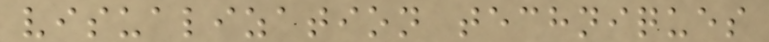visualization techniques
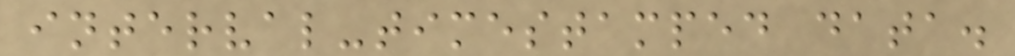interval-timestamped data.
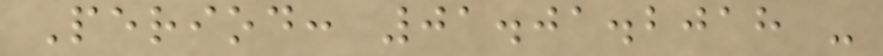Period: 01.01.2018 -
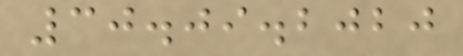30.09.2020
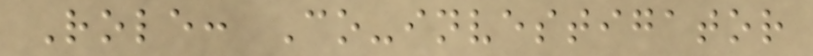Role: Co-investigator
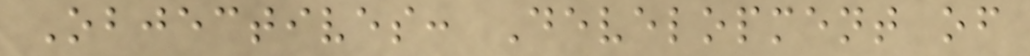Objectives: Development of
